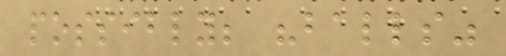possibly; "balls"
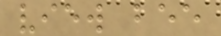view bee
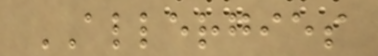ALLERGIES
